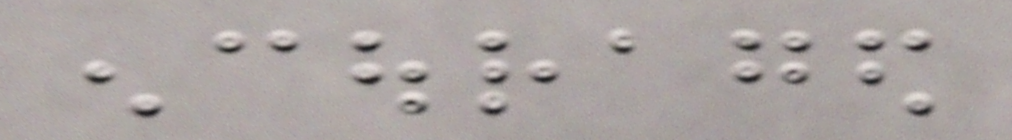encouraged
